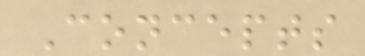Concepts
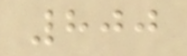800
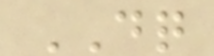DQ
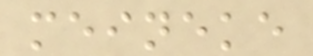meineke
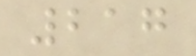217
